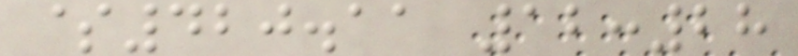$420.11 12:28
